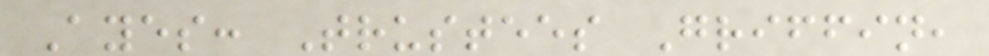Ayes: Trustees Griffin,
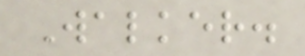Walker.
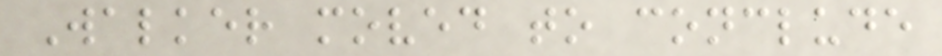Walker moved to conclude
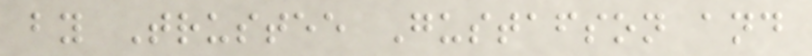by Trustee Gustafson and
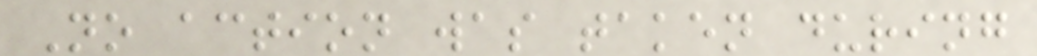No action was taken during
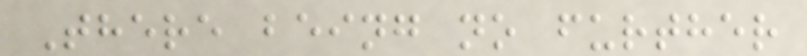There being no further
